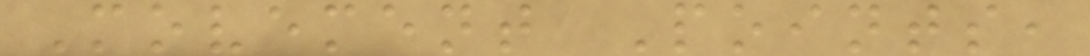Movement Points,
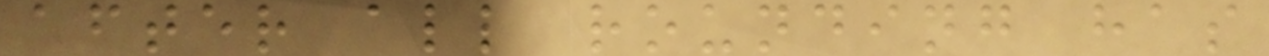after all rounding has
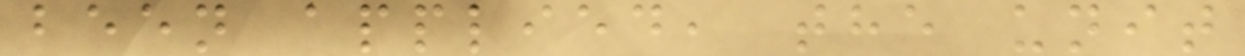been applied, the unit
